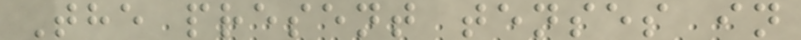The present tenses in
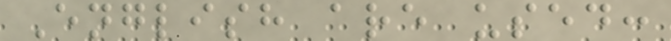English are used:
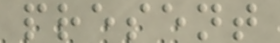present
